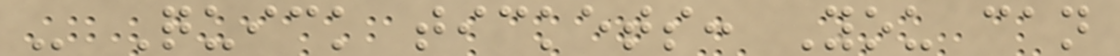- Quick tickets: You can
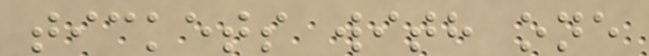tickets with one
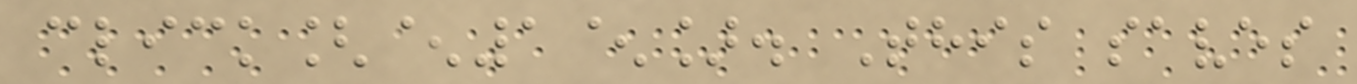click[^1^]. This saves
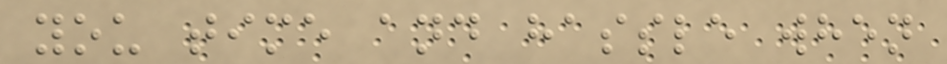you time and hassle when
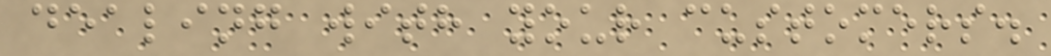dealing with your customers.
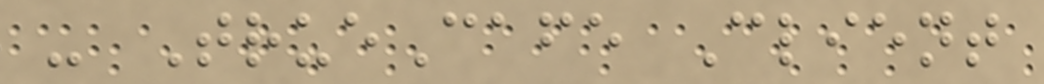- TrueCafe Client
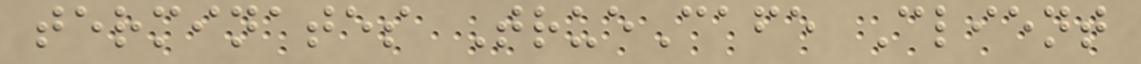terminates TrueCafe Client
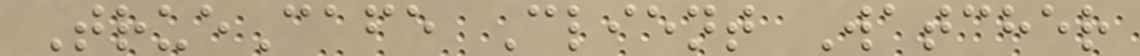TrueCafe Client Watcher
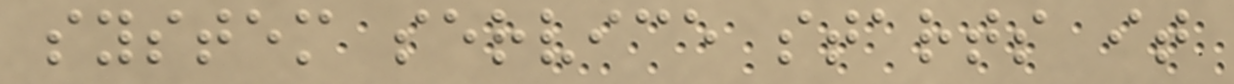system service starts it
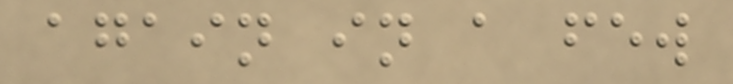again in a few
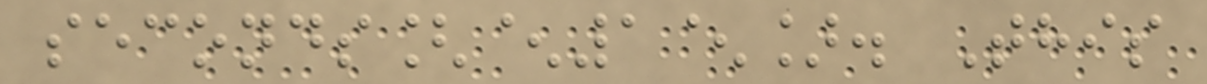seconds[^1^]. This
